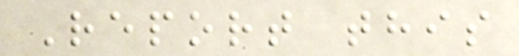Report this
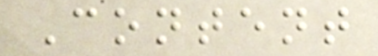Content
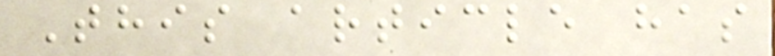This article has
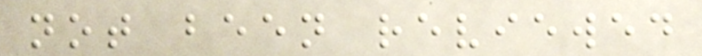not been reviewed
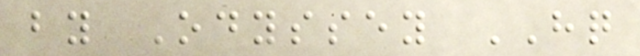by Odyssey HQ
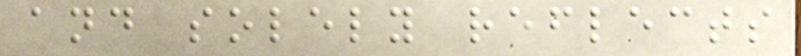and solely reflects
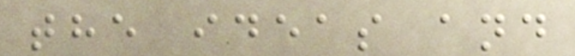the ideas and
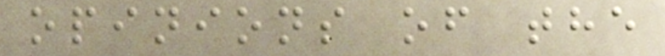opinions of the
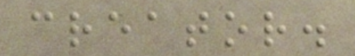creator.
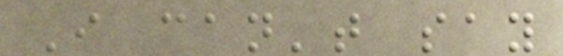I can't say
